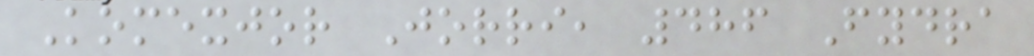Komexjor Jorri, 486 Fydra
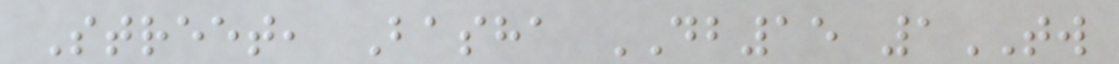Street, Basha DB15 1TW
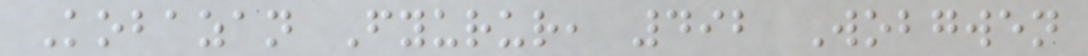Kobazan Fyurur, 492 Wobgwen
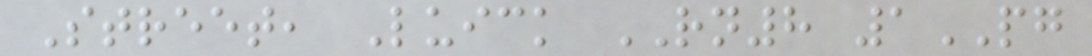Street, Luick RN8 1PG
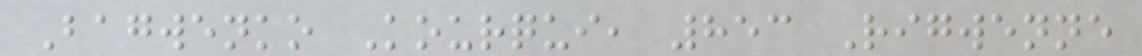Bagwenko Kourqui, 853 Rigwenne
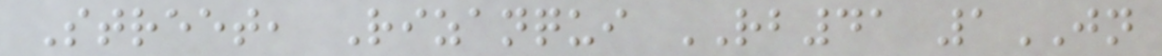Street, Rizanqui RB41 1JN
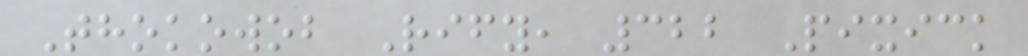Thokowob Rify, 322 Pixick
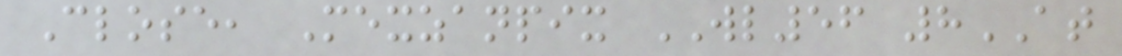Close, Mexzanpix WL56 8AT
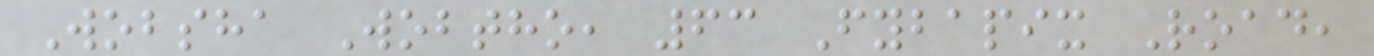Wobsha Wobtho, 63 Fybapix Road,
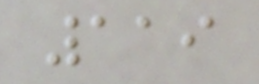119
